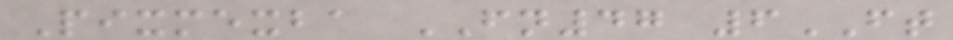Pixmexba FN47 6FT
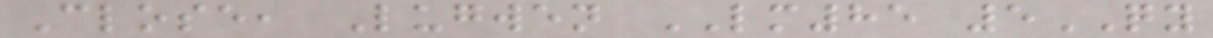Close, Lugwen LM85 5QY
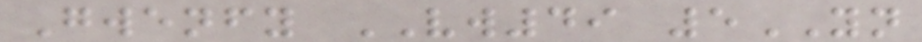Gwenfy VW49 5YN
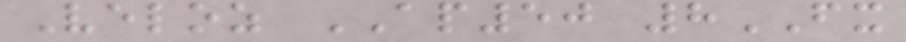Veloz AP50 8FX
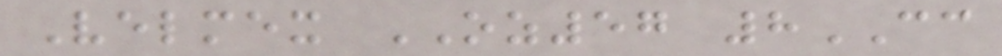Velmex OZ57 8CC
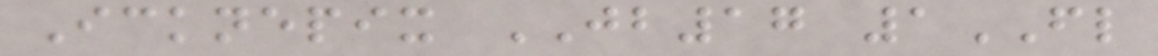Icknepix JB17 1FL
